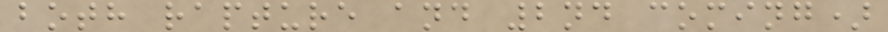both rapture and 2nd coming)
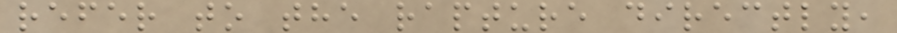refer to the rapture directly,
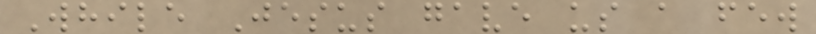While Jesus gave us a few
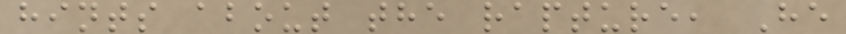hints about the rapture, He
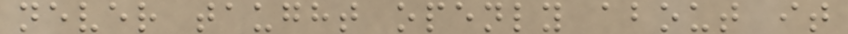never taught openly about it
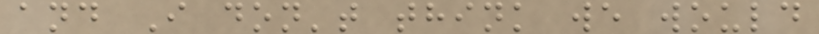and I don't think we would
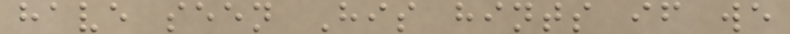have seen His hints if we
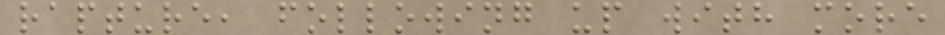rapture, following up with more
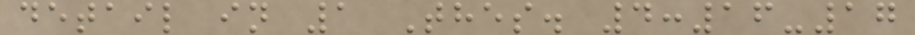detail in 1 Thes. 4:16-17
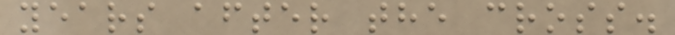years after the cross.
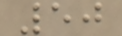50
